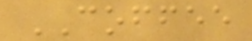COFFEE
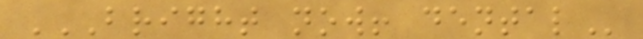BRIGHT NOW! DENTAL
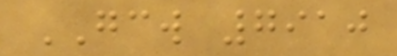GCW 7910
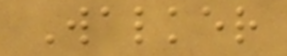Walker
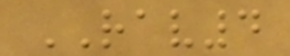RAV4
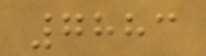7883
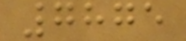7875
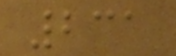231
